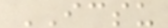ICSU
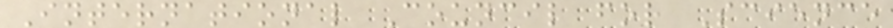International Council for Science
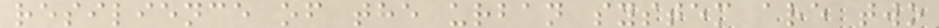resilience of the urban system are two
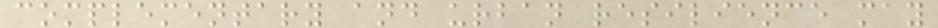complementary and urban resilience may
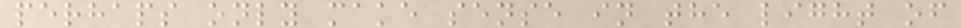perhaps only make sense in the light of
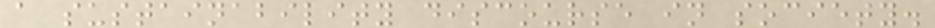a sustainability discourse in society.
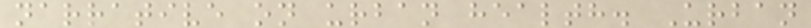narrative on urban health. Urban
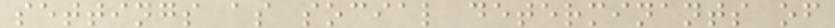settings as social determinants of
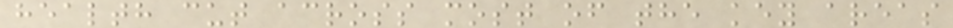health cut across most of the key areas
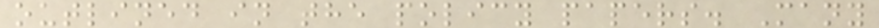outlined in the policy papers. Many
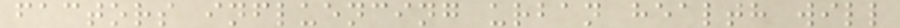factors influencing urban health will
